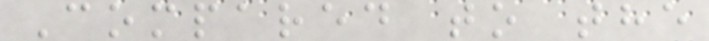Compared to the
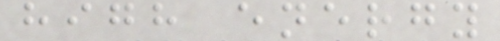high energy
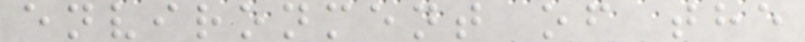environment of the
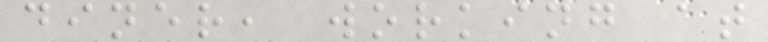diner, working at
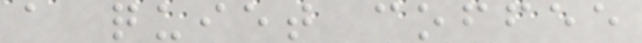a quiet coffee
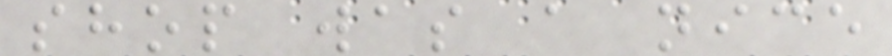shop was a nice
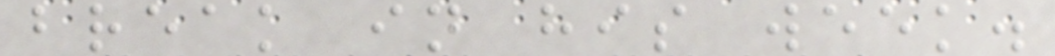break in his week.
